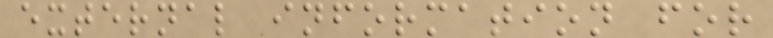external information for
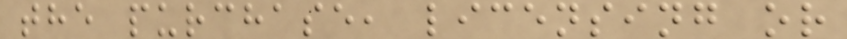the purchase, licensing or
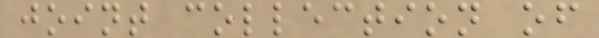joint collection of
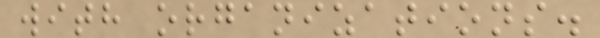with organizations.
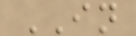IN
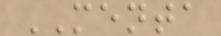MENTA
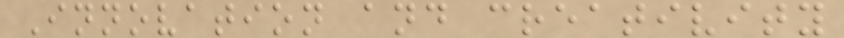Innovation and creativity
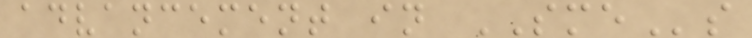advancement in SMEs
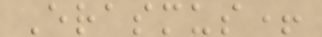Erasmus+
